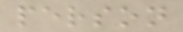person
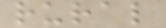rural
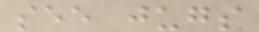see jugs
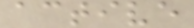active
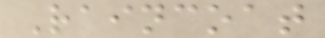Raincoat
